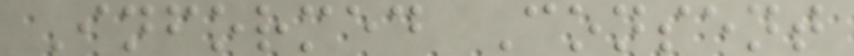Informed Consent
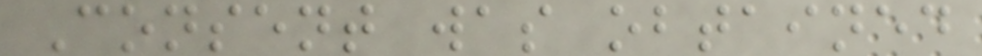Consent was obtained
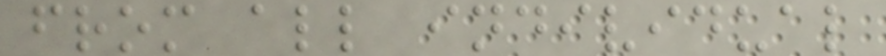from all individual
